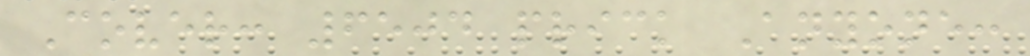Cover: 6504 prick Anyone:
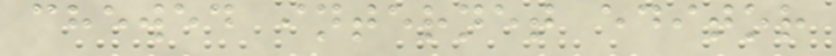chewed internet editor
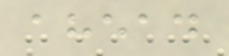ahead
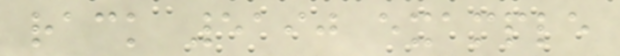rack 5190 example
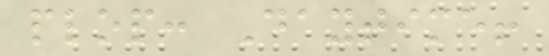plop: Daytime!
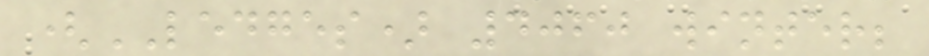(LEDGES) 4060 winter;
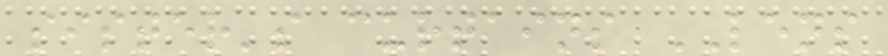sister's curtains LENS
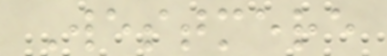Westmere
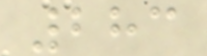283
